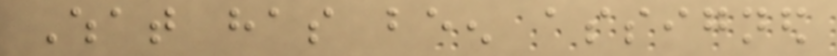What has been assigned
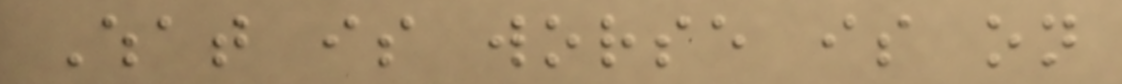What is worse is on
